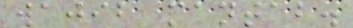wajib mantab.
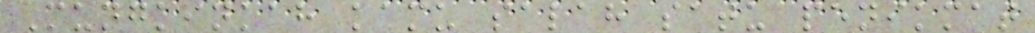Mungkinkah kamu salah satu penikmat
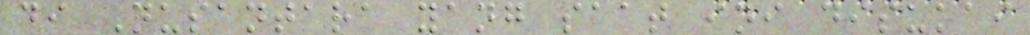di Nusantara yang saat ini disukai
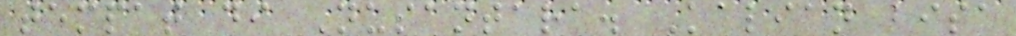tempat di Nusantara. Kalian bisa
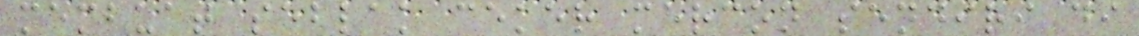membuat seblak ceker mercon sendiri di
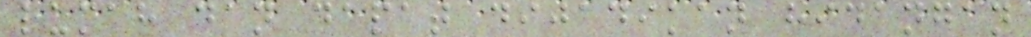rumah dan dapat dijadikan hidangan
